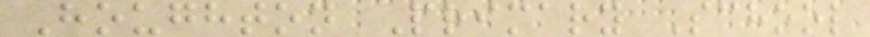Houghton Primary School
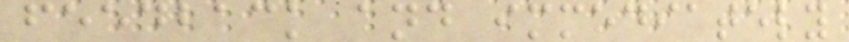feedback and immediately
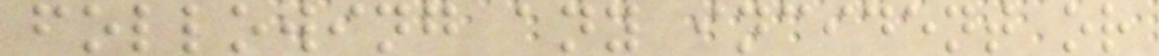following any incident or
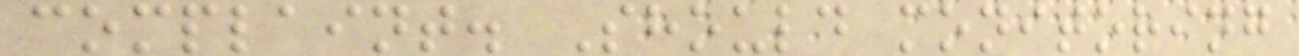complaint. Should monitoring
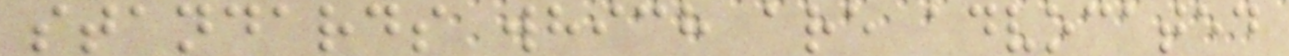standards which are advocated
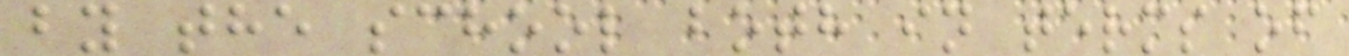by the school both in terms of
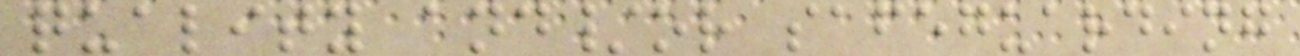quality and/or safeguarding
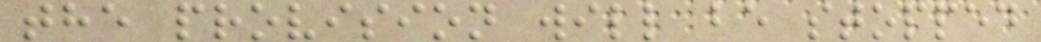the provision will be stopped
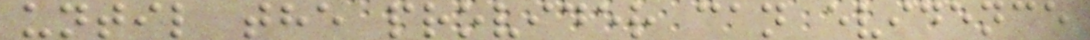until the provider can evidence
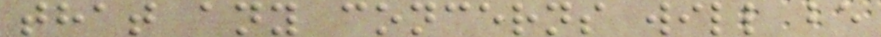that any concerns will be
